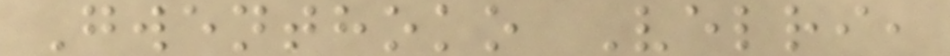Gwenthoko Velri,
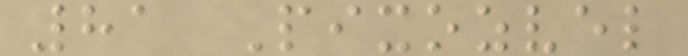81 Pixozvel
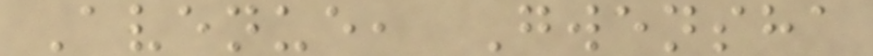Avenue, Gwensha
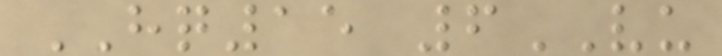HQ15 6VU
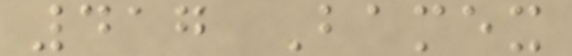417 Bamex
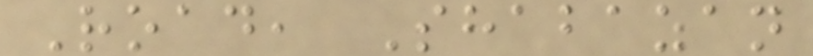Road, Shabazan
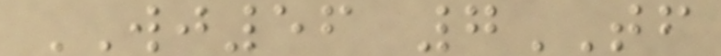WJ56 7TF
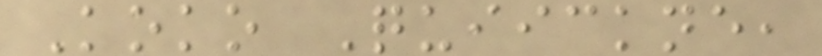Koko Quiickne,
